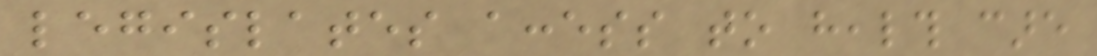legislates access to health care
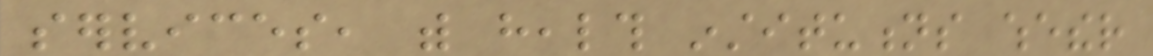services, with health institutions whether
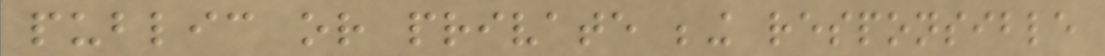public or private being responsible
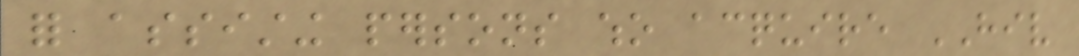for assisting persons who acquire HIV
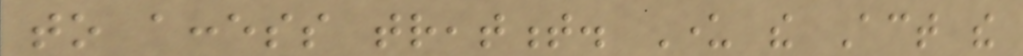to access treatment. Under the Act the
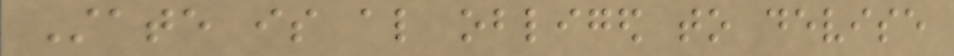State is also obliged to devise
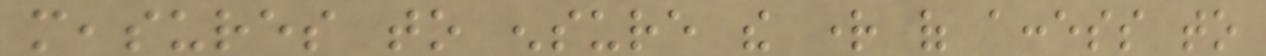measures to ensure the right of access to
